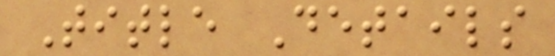Title Details
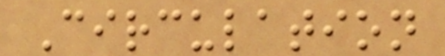Circulation
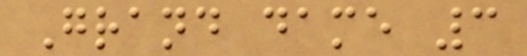Grand dame 3
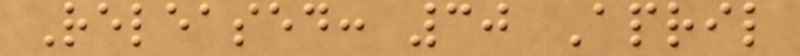Released: 30 April
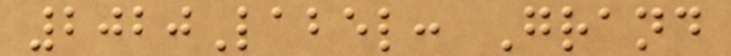2020Label: Grand
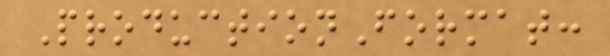ProductionFormat:
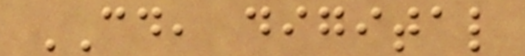CD, digital
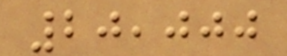20,000
